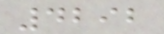4292
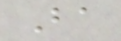Ba
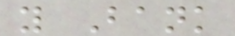y Bank
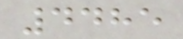4485
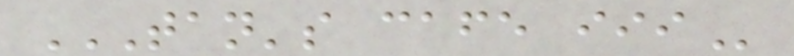TAN'S CAFE III
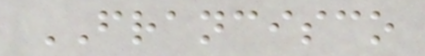FRANCISCO
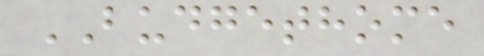BUDGETHOME
